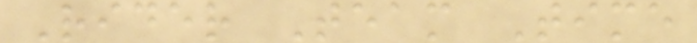Rider Team Time
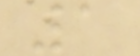1
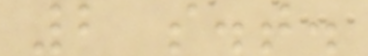2 s.t.
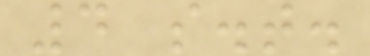4 s.t.
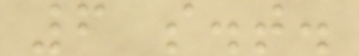6 s.t.
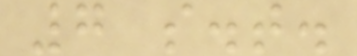7 s.t.
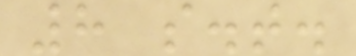8 s.t.
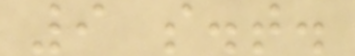9 s.t.
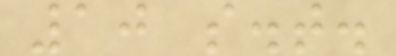10 s.t.
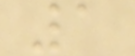1
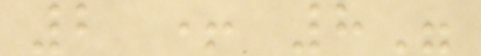2 + 8"
